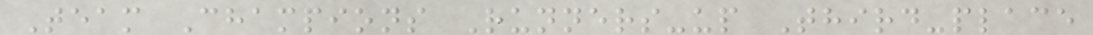Team Champions Runners-up Third-place
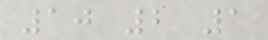10 2 1
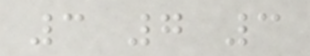3 7 3
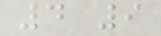4 9
